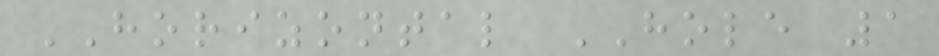HORIZONTAL HOLE 1
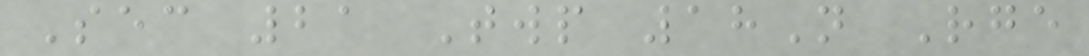Sec 21 Twp 18N Rge
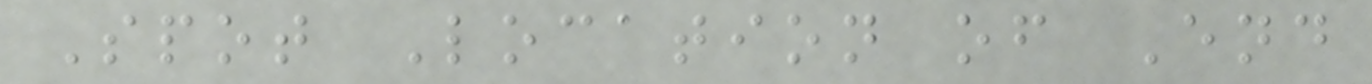Spot Location of End
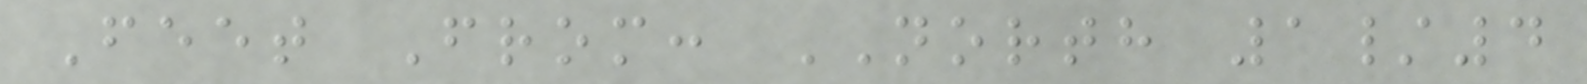Feet From: NORTH 1/4
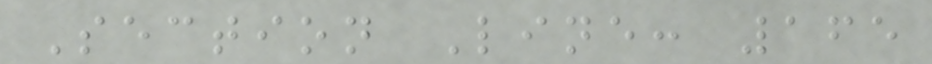Section Line: 165
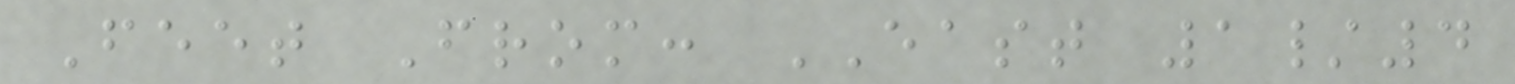Feet From: EAST 1/4
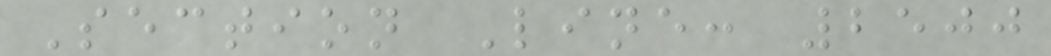Section Line: 2500
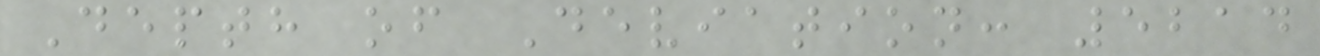Depth of Deviation: 5214
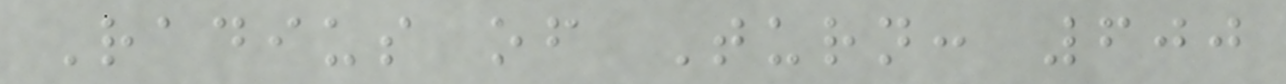Radius of Turn: 600
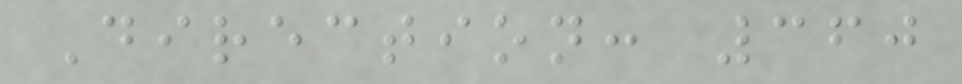Direction: 360
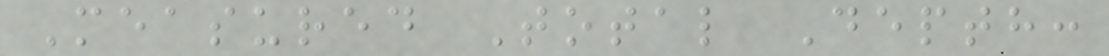Measured Total Depth:
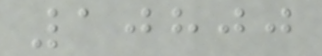10800
